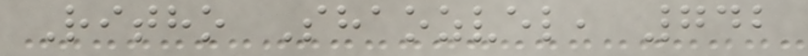Ritho Shaozvel, 742
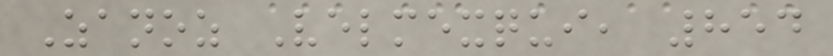Zanoz Velmexqui, 854
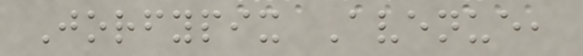Jorfypix Avenue,
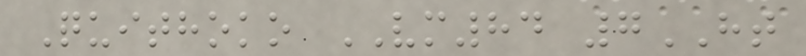Quithoko VM84 7HT
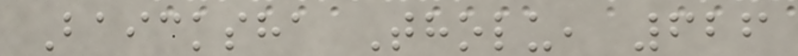Baicksha Tholu, 626
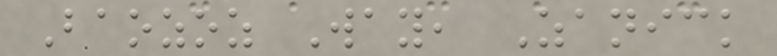Baozoz Way, Zanick
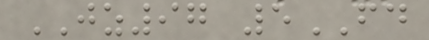JZ97 5FD
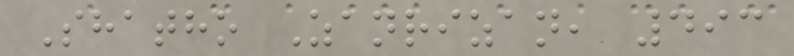Shatho Zanrizan, 493
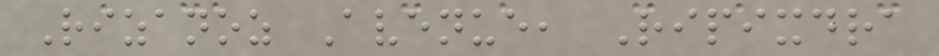Rizanoz Avenue, Ripixdra
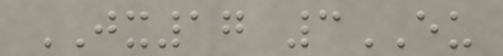JX17 3EU
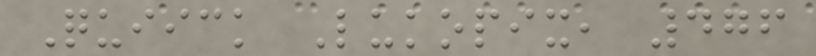Quiick Lukopix, 476
